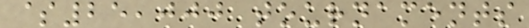$25,000 tournaments
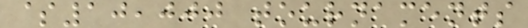$10,000 tournaments
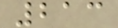213
